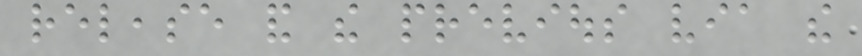release and the previous via the
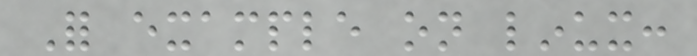For example on linux:
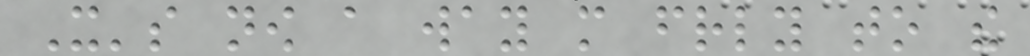It's now a way more friendly to the
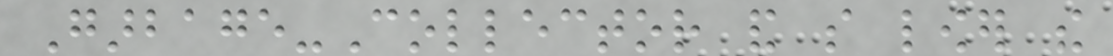Garbage-Collector and so lower the
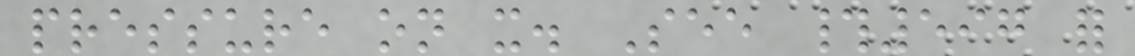pressure on it. See #597 for
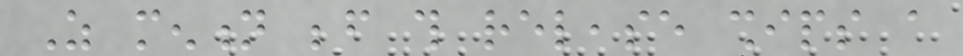As mention before this release ships a
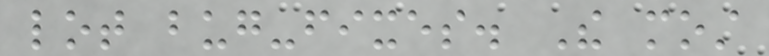lot bug-fixes. The most
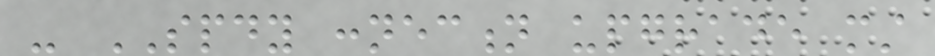- SPDY connection upgrade must
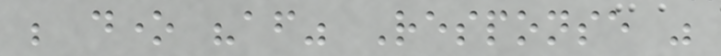be done "after" Response was
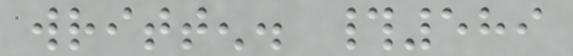written. #589
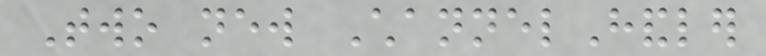Two new ChannelHandler
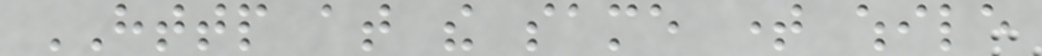HTTP at the same time while
